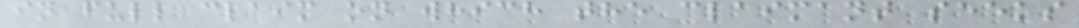in full claim on which the claimant seeks
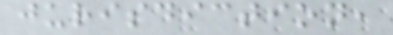jurisdiction,
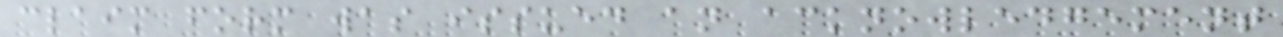claim form was issued an acknowledgement
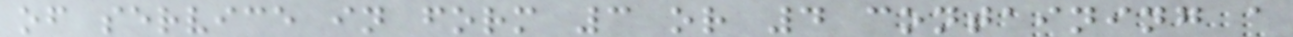of service in form 3 or 4 containing a
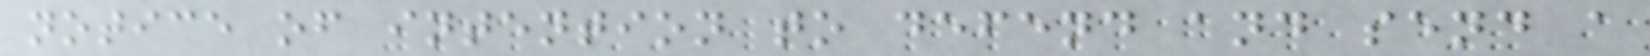notice of intention to defend and send a
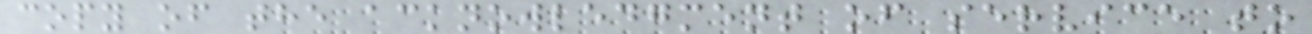copy of the acknowledgment of service to
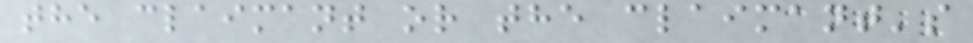the claimant or the claimant's
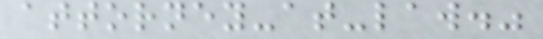attorney-at-law."
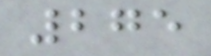275
